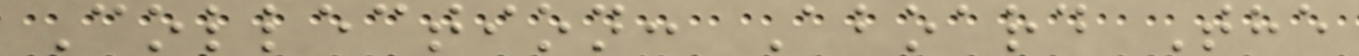Collection: Aboard The
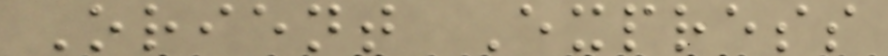Orient Express
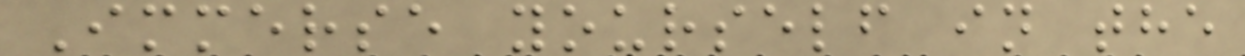Immerse yourself in the
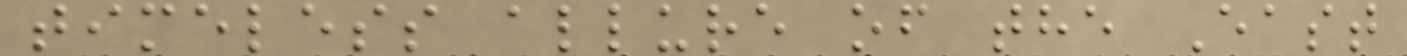timeless allure of the East
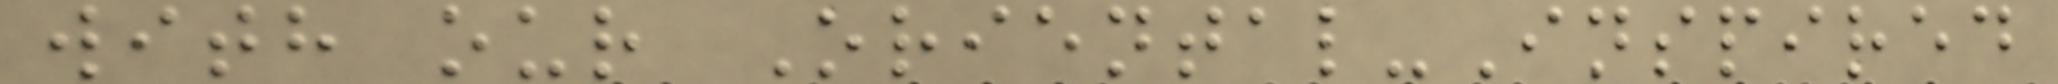with our Oriental-Inspired
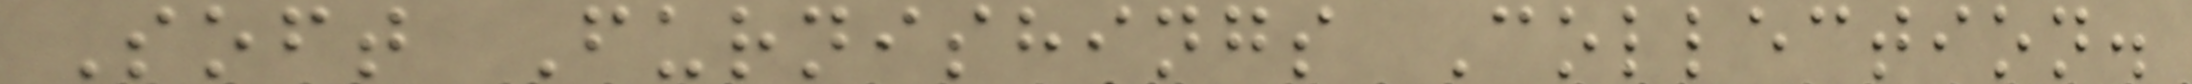Soft Furnishings Collection.
